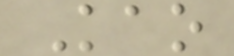Kao
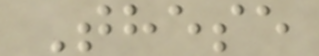These
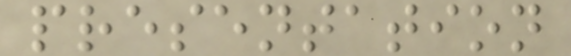presentation
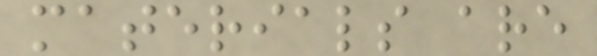materials are
